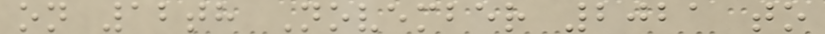on 12th November 2021 to
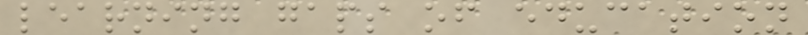learning gaps of education
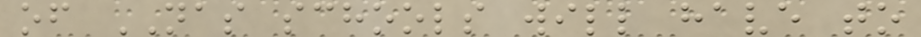of NAS schools will have to
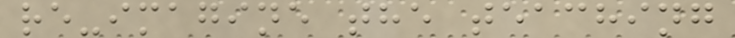re-imagine the teaching
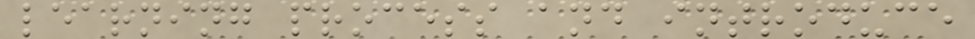learning process and introduce
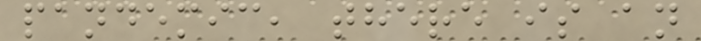pandemic, there is an
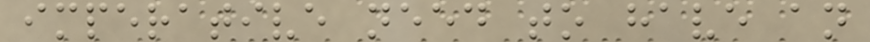imperative need to have an
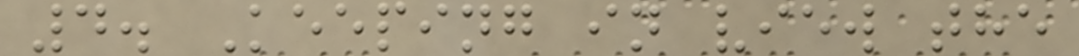4. Keeping in view the
